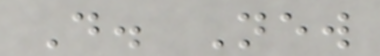D. New
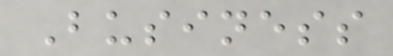Business
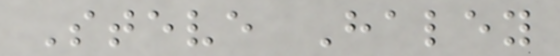Steve Haley
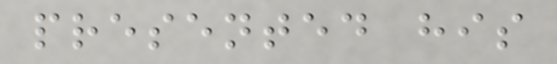presented his
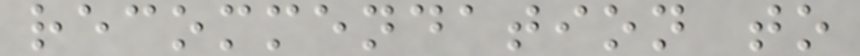recommendation to
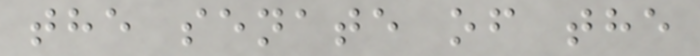the senate of the
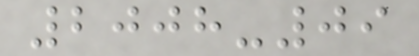2008-09
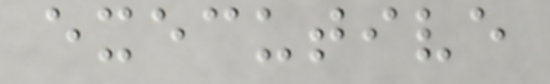executive
